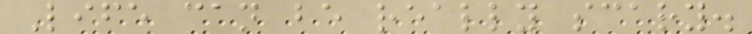Life can be really scary.
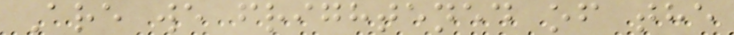Are we frightened of the
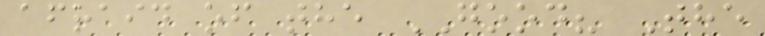afraid of the GOOD? The
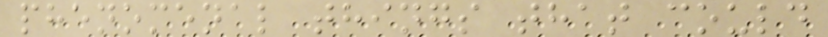phenomenal things that could
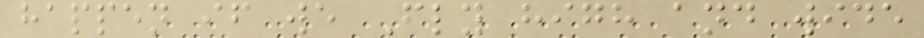happen if we Fly high and wide
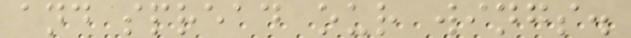and spread our wings.
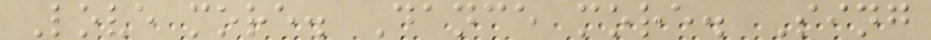Love more. Dance more. Sing
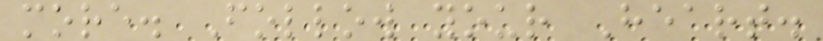more. Follow your Heart.
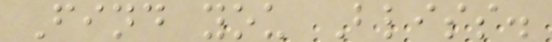Find you Bliss.
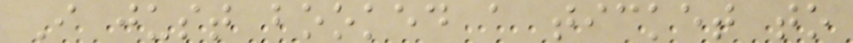I just booked a ticket to
